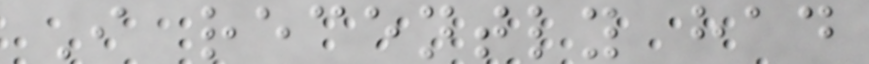I recently had
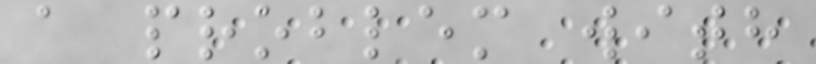a problem with
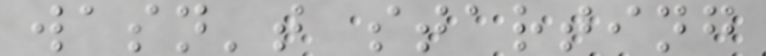wasn't starting
